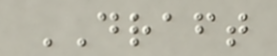DRAFT
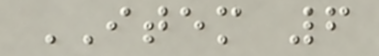ITEM 6
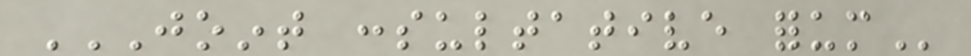JOINT CONSULTATIVE FORUM
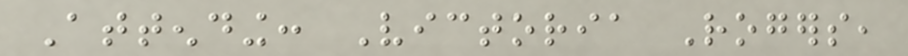Attending: Victoria Rogers,
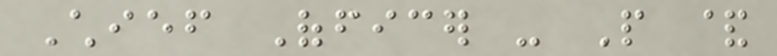Chief Officer - People &
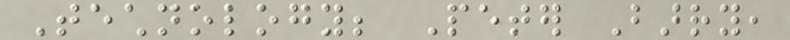Technology; Peter Barry,
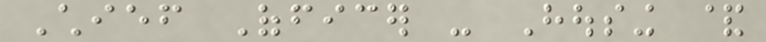Chief Officer - Housing &
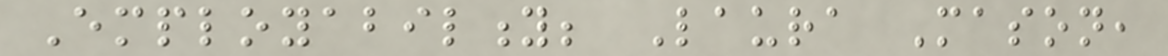Employability; Laura Mason,
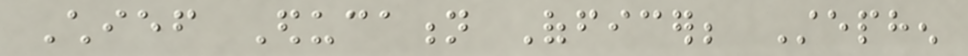Chief Education Officer; Stephen
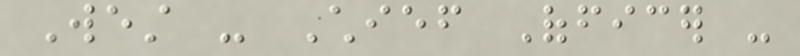West - Chief Officer -
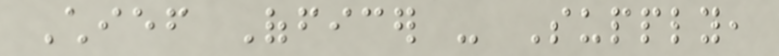Chief Officer - Supply,
